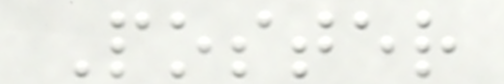Poster
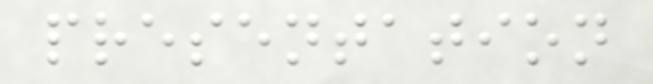presentation
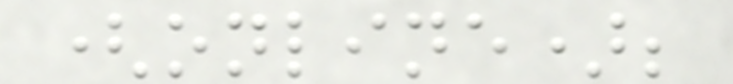(online);
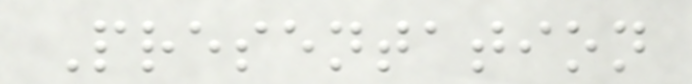Presentation
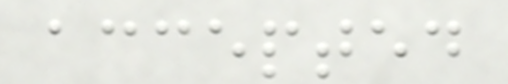accepted
